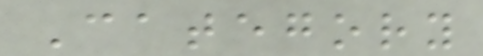Category
